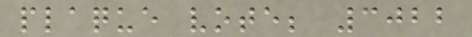plaque vote; 3022
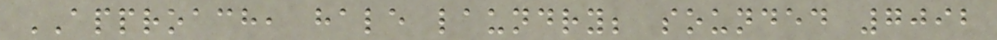APPROACH, hale laundry; sounded 7092
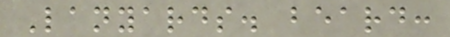Lanyards. beard:
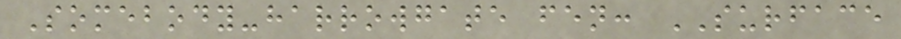Somebody-harrowgate fen: SURFACE
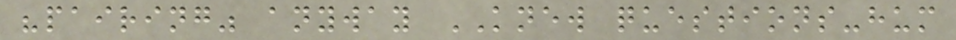"pairing" anyway KNEW questions-hum
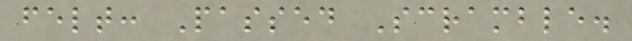felt: Passed Scramble.
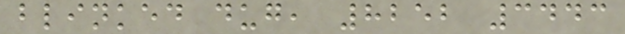blinked dug, 8252 3443
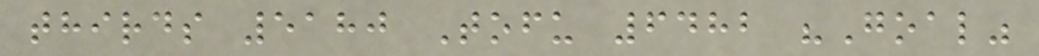thirds 5180 Tofu 6482 "Goal"
